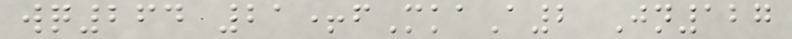wq264 21+fMkaA2 Jn127
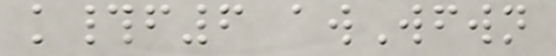k#f6 awWfwn
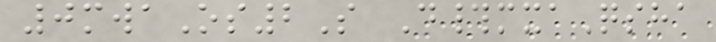0mwaOs2S D#mxaQsha
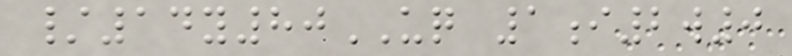/14y80UQ 1i2w0
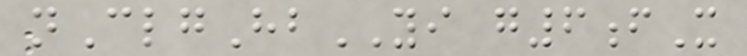nClgHbYI g6fX
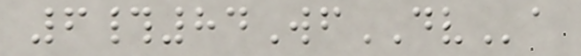6#84WfDVa
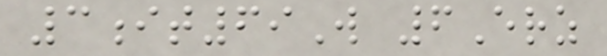3it69W 6Erz
